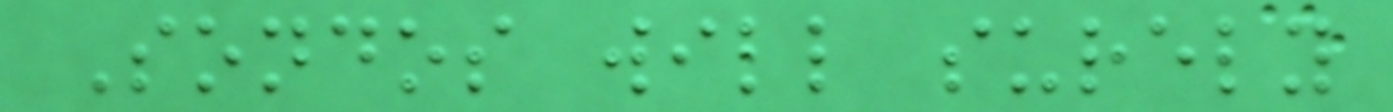Sondos will surely
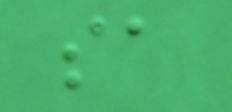sa
